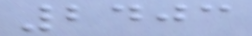2403
